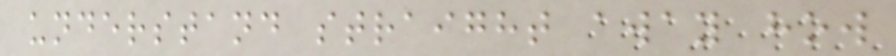understand straight away how
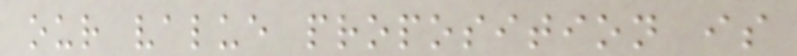our value proposition is
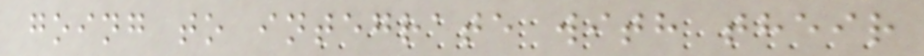going to integrate with their
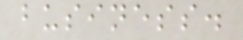business.
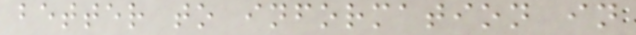better to information in
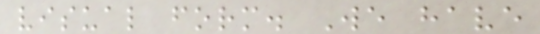visual form. We have
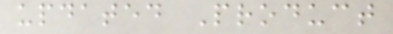updated Product
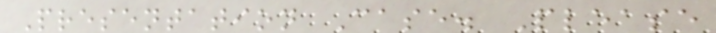Presentation Case. Please
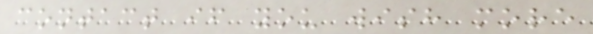contact if you wish more
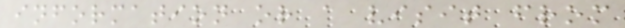information or a visit from
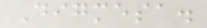Digmesa.
